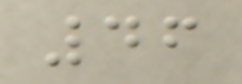46
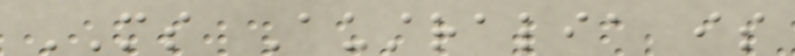MS Australia is
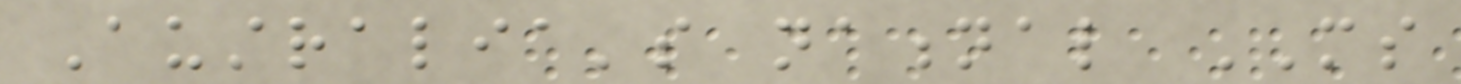Australia's national MS
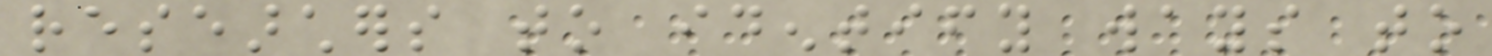researchers to identify ways to
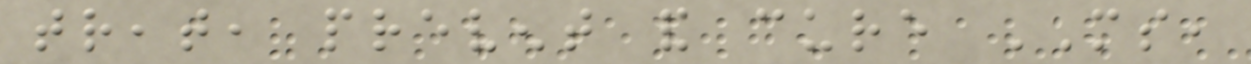treat, prevent and cure MS,
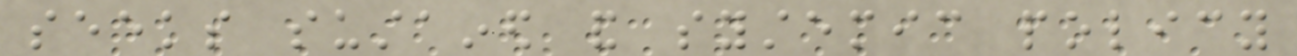seeks sustained and systemic policy
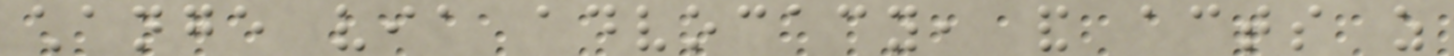change via advocacy, and acts as
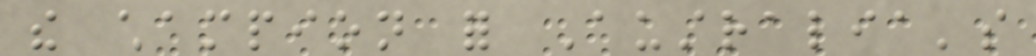the champion for Australia's
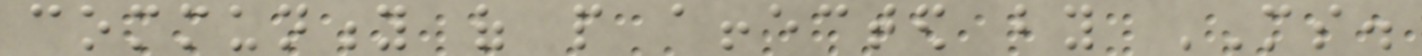community of people affected by MS.
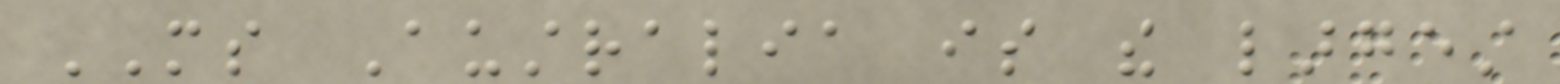MS Australia is the largest
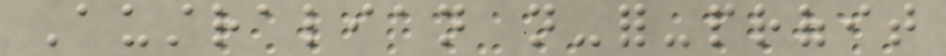Australian not-for-profit
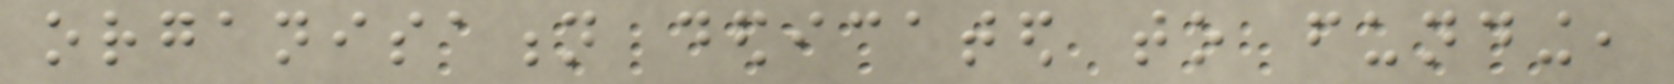organisation dedicated to funding,
